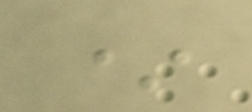*
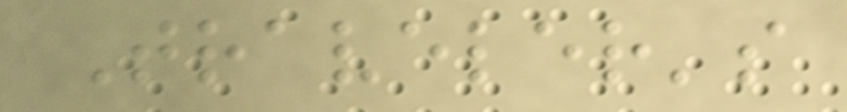Traveler's
